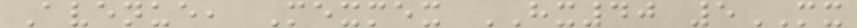Avenue, Mexmex HX40 5MX
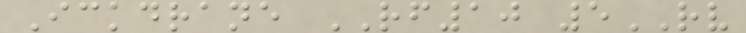Ickdrane RF10 5RV
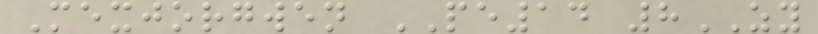Mexjorgwen PE14 8ZY
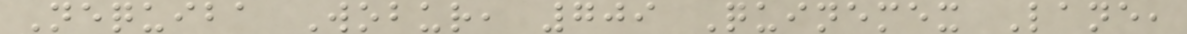Nequiba Wobur, 709 Quinemex Lane,
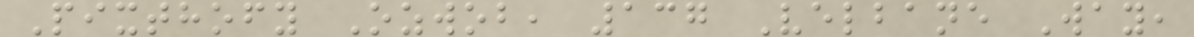Pixthofy Ozwob, 137 Velbane Way,
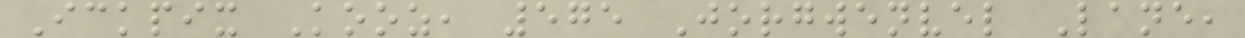Ickpix Kooz, 575 Jorgwenvel Lane,
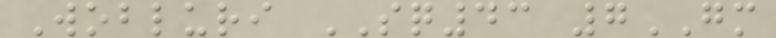Wobluri SQ43 7GM
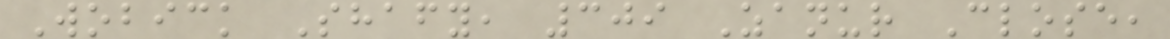Wobick Shafy, 309 Zanur Close,
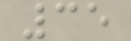35
